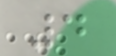4
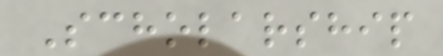Scholarship
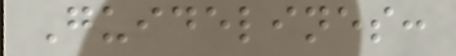Guidelines:
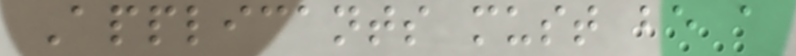Applicants must be a
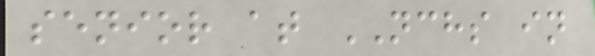senior at NCHS in
